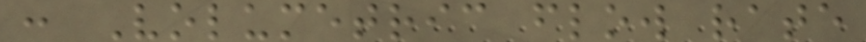: Volumetric flow rate
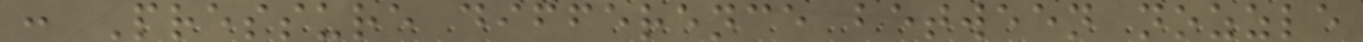: Pressure difference between nozzle
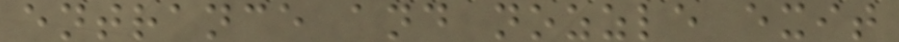entrance and nozzle exit
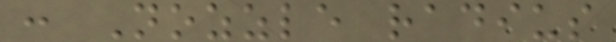: Nozzle radius
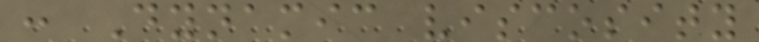: Dynamic viscosity
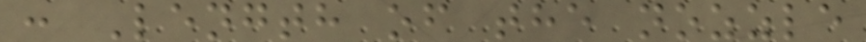: Length of the nozzle
